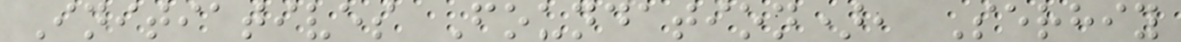Initiatives Foundation), Serhiy
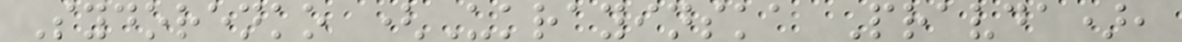Sydorenko (Ukrayinska Pravda),
